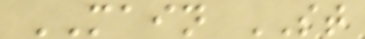MAIN ST
